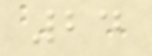24
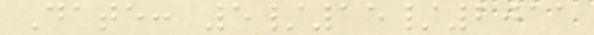Date: 5/15/2011
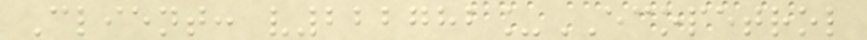Client: v222782_ECOPETROL
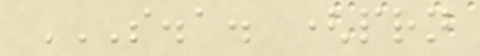S.A. (PRN
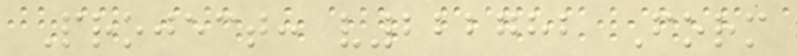Project: v222782 Form
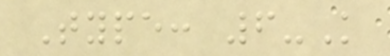Type: 6-K
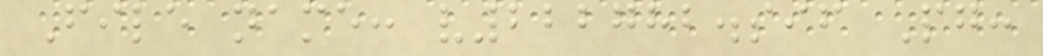File name: v222782.sif Pg:
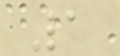1
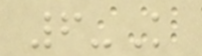6-K
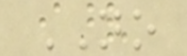NO
